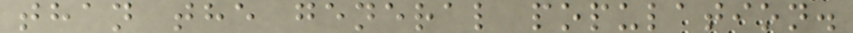than the general population.
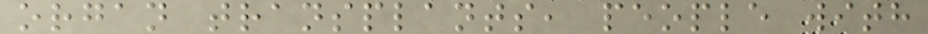organ transplants, people with
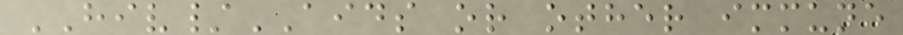HIV/AIDS or other immune
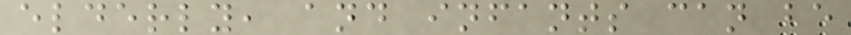elderly, and infants can be
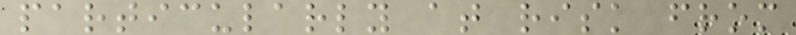particularly at risk from
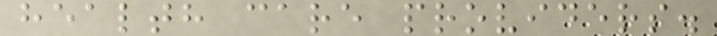health care providers.
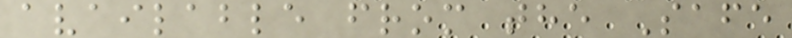available from the Safe
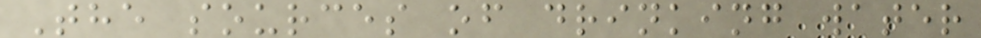The sources of drinking water
